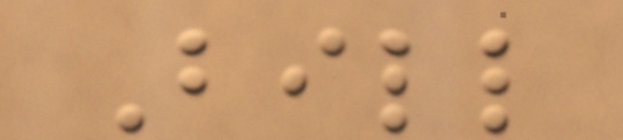Bill
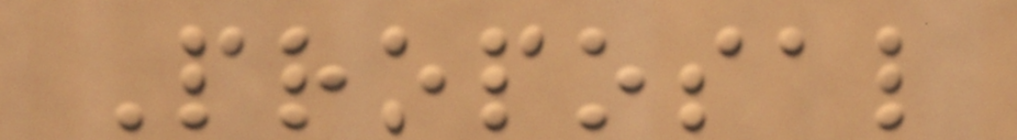Proposal
